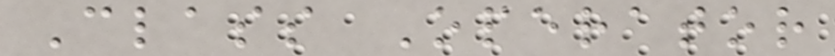Class Operator
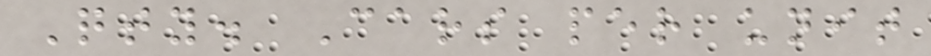Qty. Cars per unit
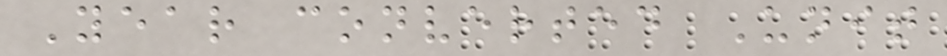Year converted Unit
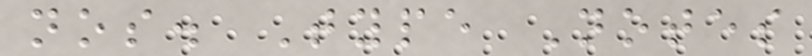nos. Type Notes
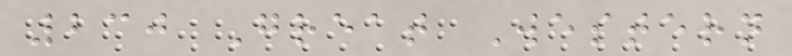230 Great Western
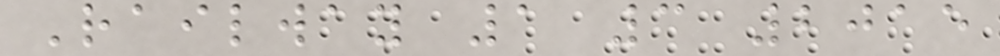Railway 1 3 2015
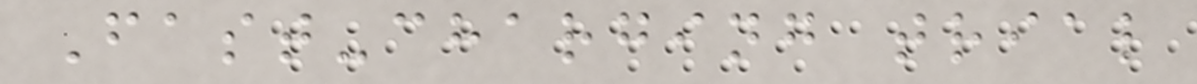Fast-charging trial
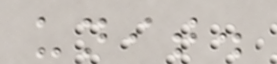unit.
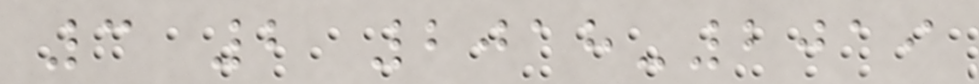3 2 2018-2019
